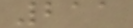211
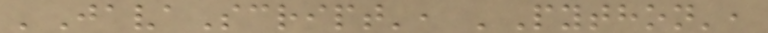'JavaScript', 'Python',
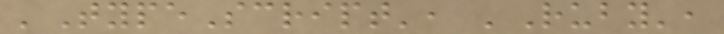'TypeScript', 'Ruby',
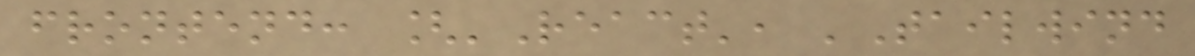frontend: ['React', 'Tailwind
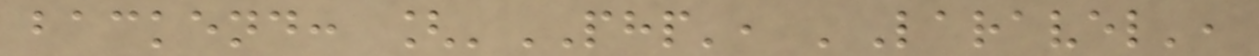backend: ['PHP', 'Laravel',
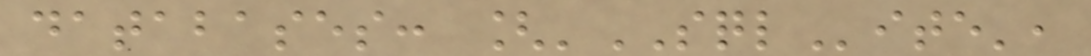databases: ['SQLite',
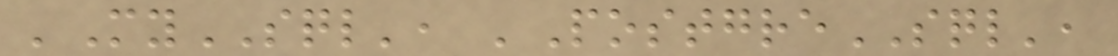'MySQL', 'PostgreSQL',
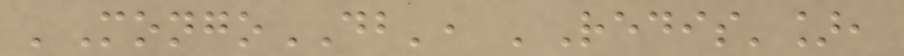'MongoDB', 'Redis'],
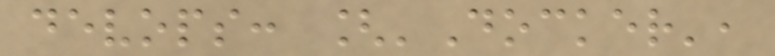devops: ['Docker',
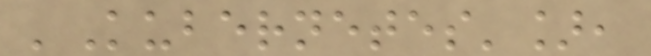'Kubernetes'],
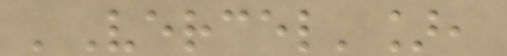'Vercel'],
